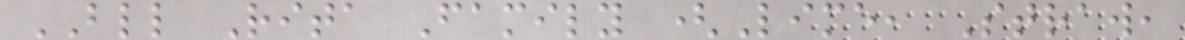BLL Rita Family (Lime, Straw,
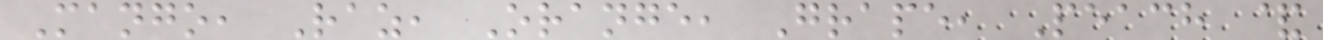Mango, Raz, Orange, Grape, Peach &
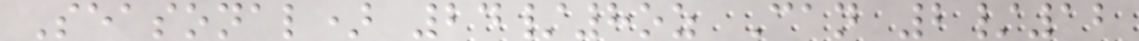Seasonal) 24/8oz Can 2/12
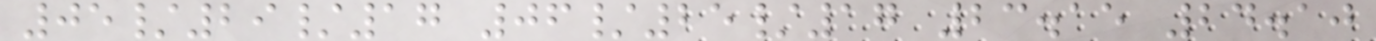05/29/17 06/25/17 23.15 24.10
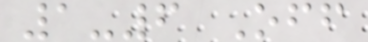1-6 Off
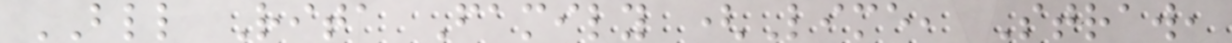BLL Rita Family (Lime, Straw,
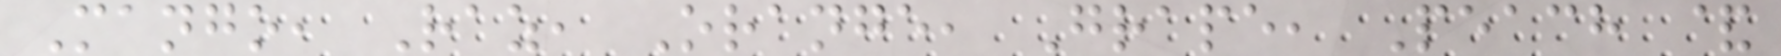Mango, Raz, Orange, Grape, Peach &
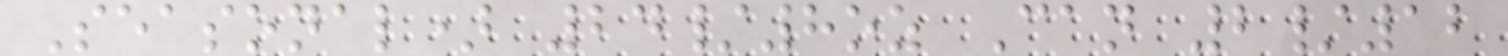Seasonal) 24/8oz Can 2/12
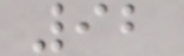92
